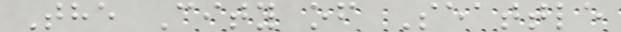The City of Seattle
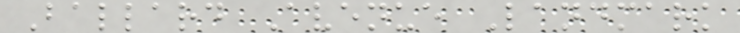Ballard Avenue Landmark
